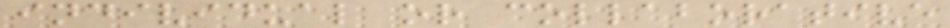individual or collaborative
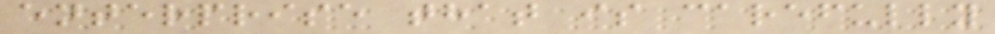enterprise that is carefully
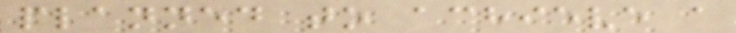planned to achieve a
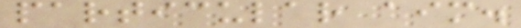particular aim.
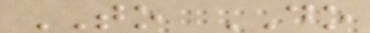TO DO
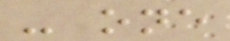- one
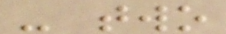- two
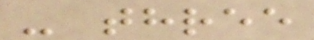- three
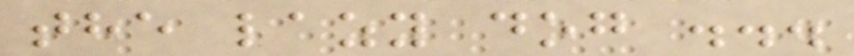the lazy dog ...
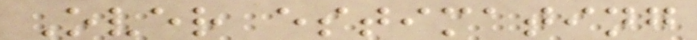Over estimating
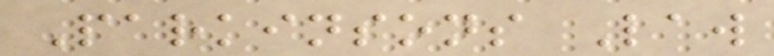Parkinsons Law
